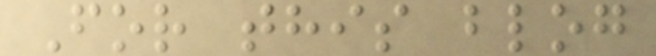For this blog
